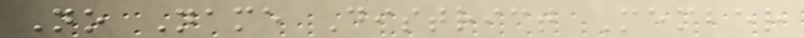No Name District Member
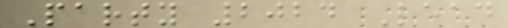Party 2024 Lead
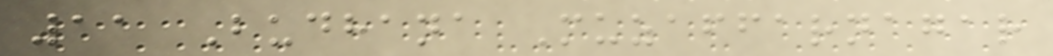11 Budhana Muzaffarnagar
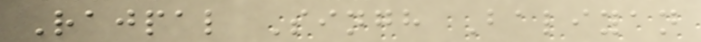Rajpal Singh Baliyan
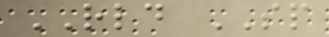RLD SP
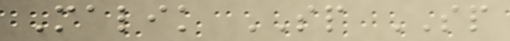Malik SP SP
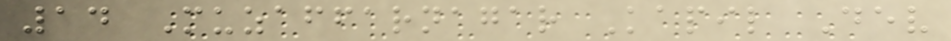14 Muzaffarnagar Kapil Dev
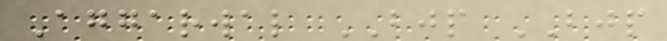Aggarwal BJP BJP
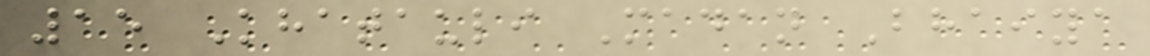15 Khatauli Madan Bhaiya
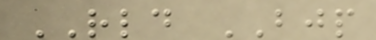RLD BJP
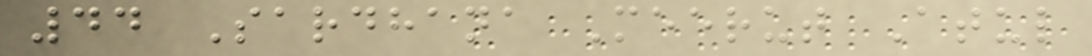44 Sardhana Meerut Atul
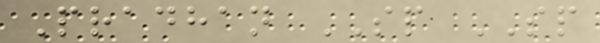Pradhan SP SP
